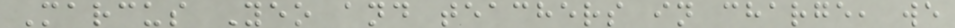Marcus Yeo and teachers in charge, we
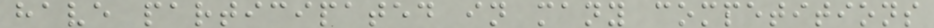have participated in many competitions
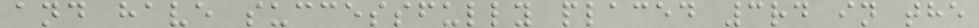and have successfully placed 3rd in the
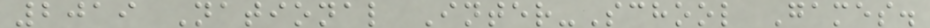2019 National Inter-School Games.
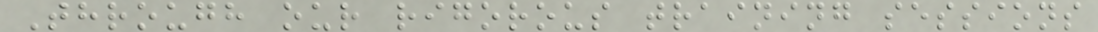Through our rigorous training sessions
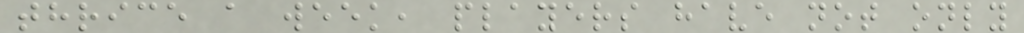thrice a week, players have not only
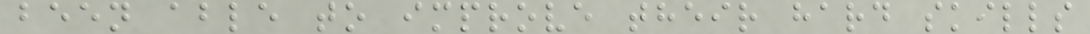been able to improve their hard skills
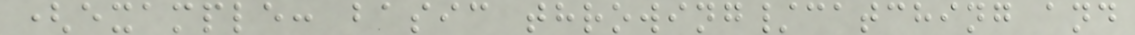(example: basic throwing/catching and
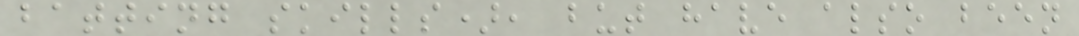batting skills), but have also been
